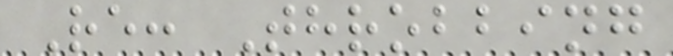Re: Throbbing
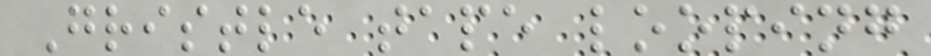Gristle tape looping
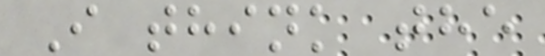I think the
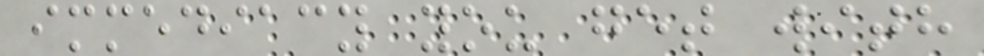immediacy you get with
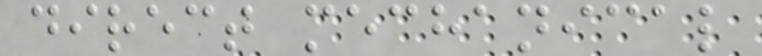direct mechanical
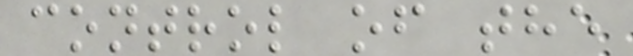control of the
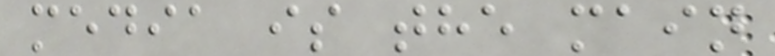media is the main
